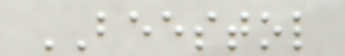BEESTOL
